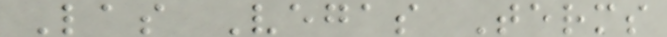Las Vegas Terms
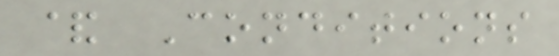& Conditions
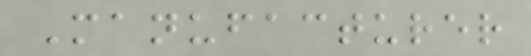Manufacturer
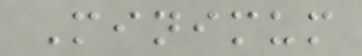Minimum
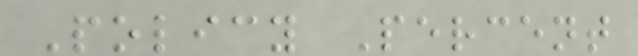Policy Percent
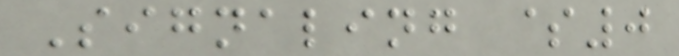Signaling $0
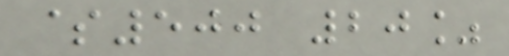$500 20%
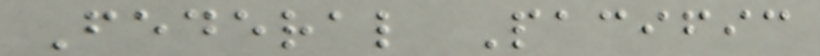Federal Pacific
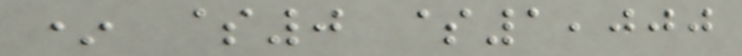* $0 $1,000
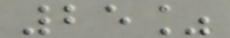25%
